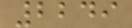2249
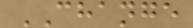CHANGE
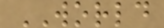WORLD
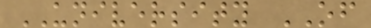UNIVERSITY OF
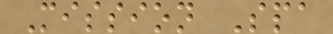Mission Spa
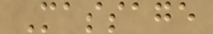Massage
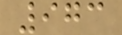973
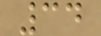34
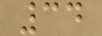34
